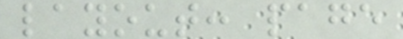layout: page
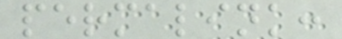permalink:
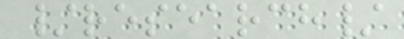/research/
